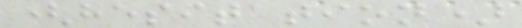(hesitation)
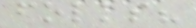folks?
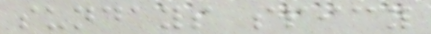sundays spicy
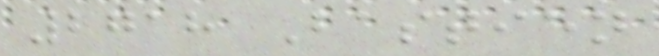2718 Bastien
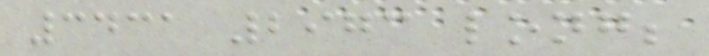3431 2973 long;
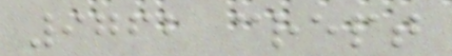9762 crept
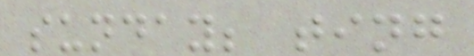sunday; ting
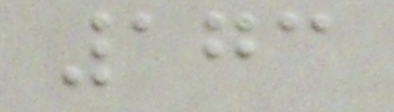173
